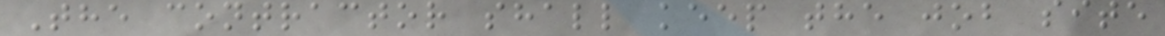The contractor shall keep the job site
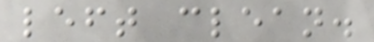left clean.
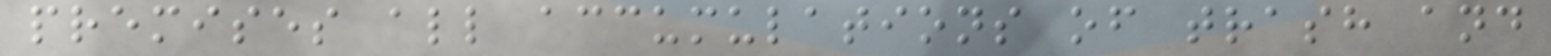premises all accumulations of trash and
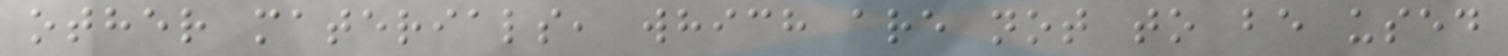other materials, which are not to be used
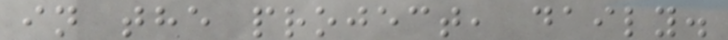in the project, daily.
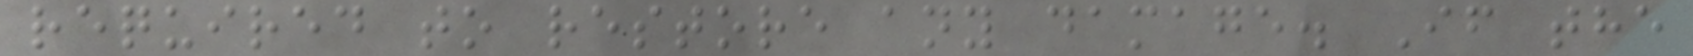required to restore any damage. If the
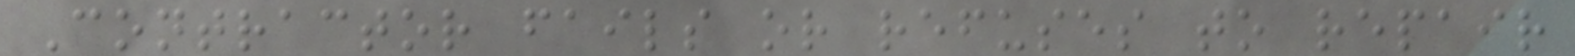Contractor fails or refuses to repair
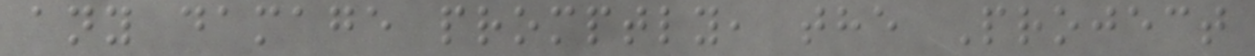any damage promptly, the Project
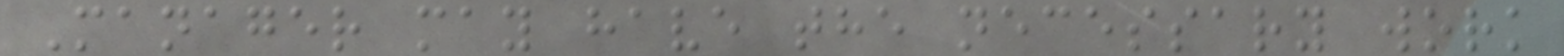Manager may have the necessary work
